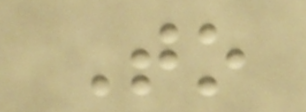To
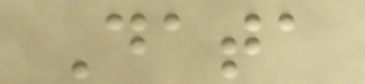Data
